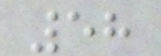58
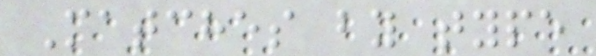Matches by type
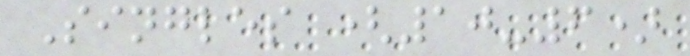Singles (10-6)
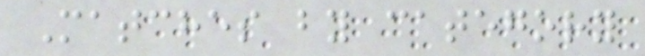Matches by category
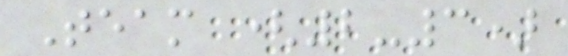Team (2-3)
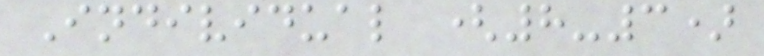Individual (8-3)
